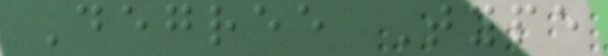Degree Type
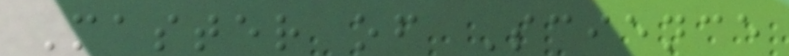Master of Science
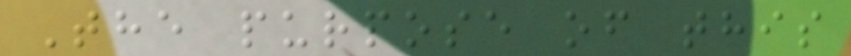The purpose of this
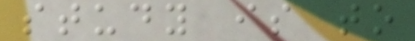study is to
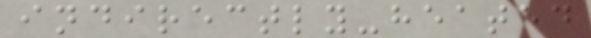indirectly-heated
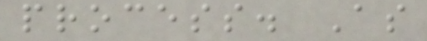process. As
